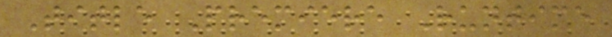Title Premiere Runtime
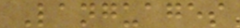Languages
